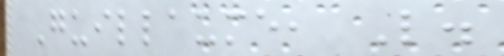Guillaume, L.
